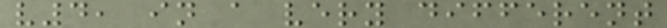v4, in a very different
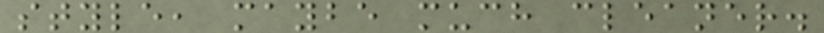style, maybe much cleaner.
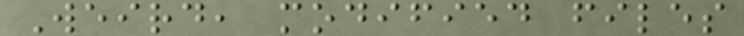Weird, modified files
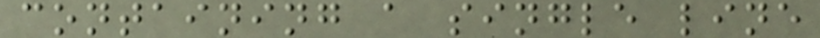containing a single line
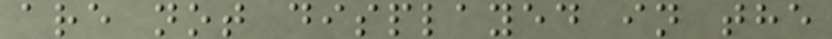are not displayed in the
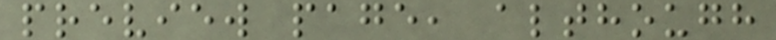preview page, although
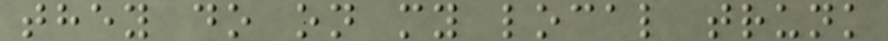they do on my local trunk
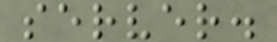server.
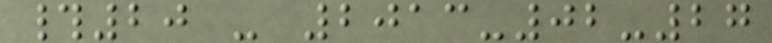#20 - 2013-02-27
